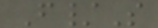F/S
